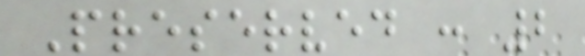Preserved : 2
